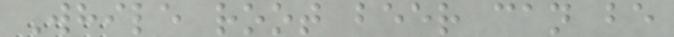While root beer can be
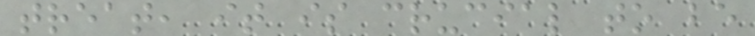treat, it is crucial to be
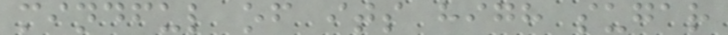mindful of its high sugar
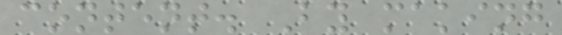content. By making
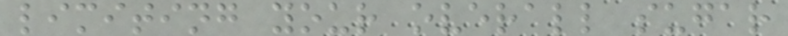limiting your overall sugar
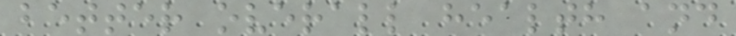better overall health and
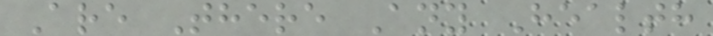Are There Any Health
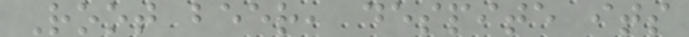Root beer, despite its
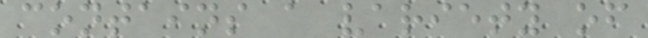contains a variety of
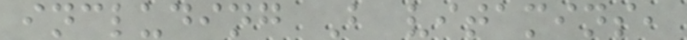including B vitamins,
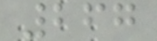267
